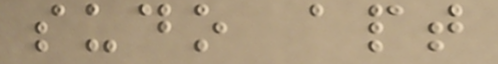sudo apt
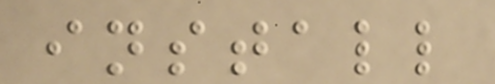install
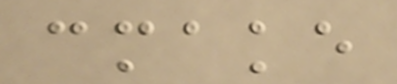cmake
